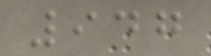947
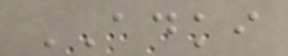ADKI
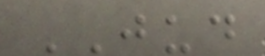JUD
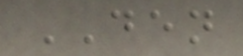DEN
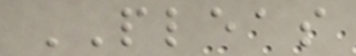PLEAS
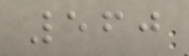560
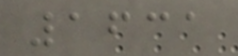1631
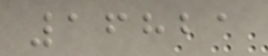16821
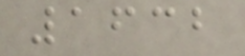1632
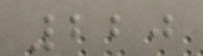220
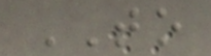TO
